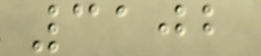3102
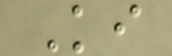Ki
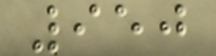950
